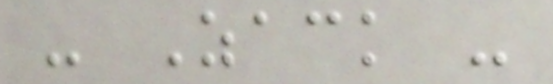- Zack -
